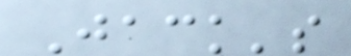Jack's
